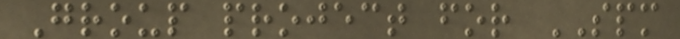Group project for SPM
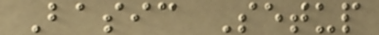Basic Setup
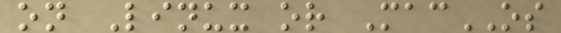on Linux or MacOS
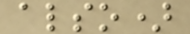also)
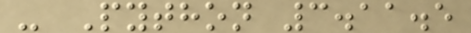- Python 3.11.5
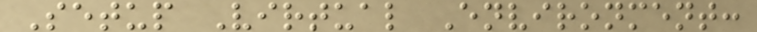Setup Virtual Environment:
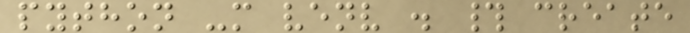python -m venv . # create
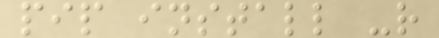pip install -r
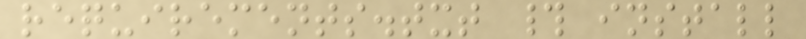requirements.txt # install
